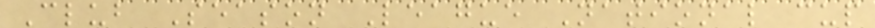Club Season League National cup
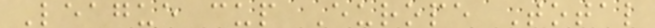League cup Europe Total
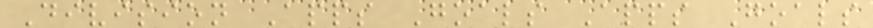Division Apps Goals Apps Goals
